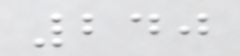240
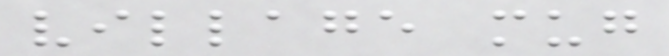village mug
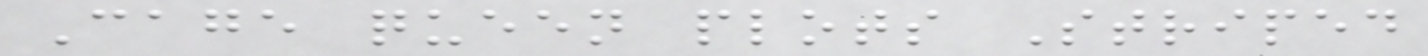Cage queen plots Striped
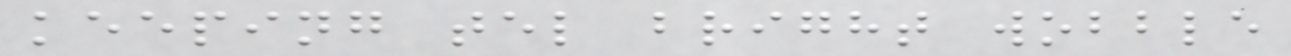keeping tel bright wobble
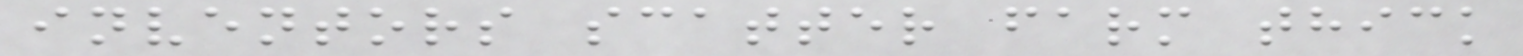inventors scatter farm thick
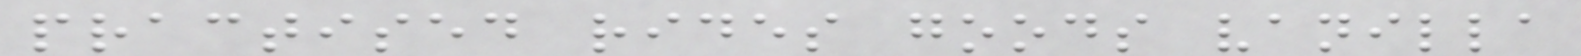practised rides goods vanilla
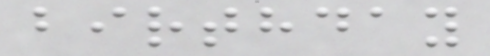birthday
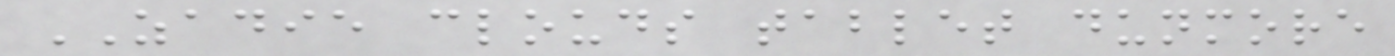ZADIE clouds tablet dunmore
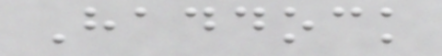Haddock
